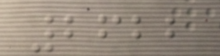2622
